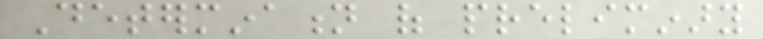Determination of preliminary
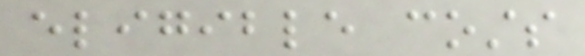eligible costs
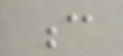c
